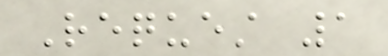Request 1
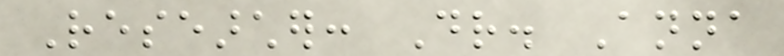Researcher: Dr. Anna
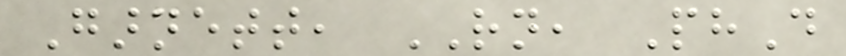Garnett, RN, PhD
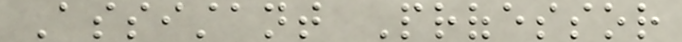Assistant Professor
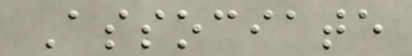Associate
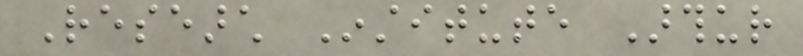Research Institute Arthur
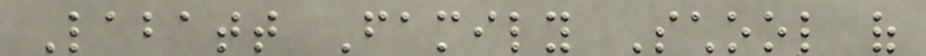Labatt Family School of
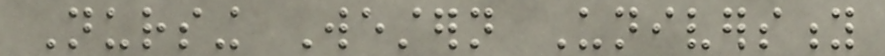Nursing Western University
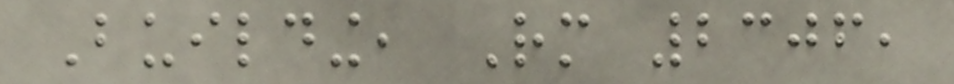Building, Rm 2306,
